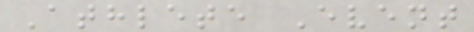Athlete Event
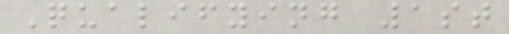Qualifying 1st
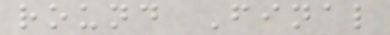round Final
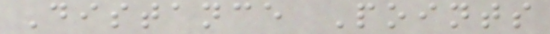Distance Points
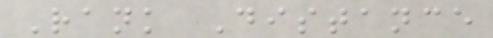Rank Distance
